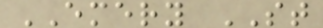EMERY ST
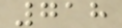718
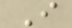I
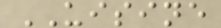UISINE
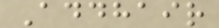Addhair
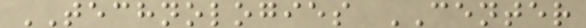TECHNOLOGIES CENTER
